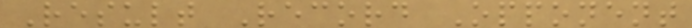Result Record Opponent
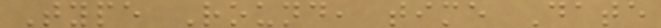Type Round, time Date
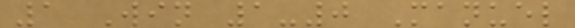1 Win 1-0 Manuel
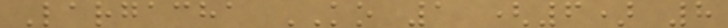Largacha KO 1 (6) 8
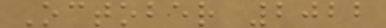October 2022
